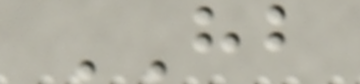HB
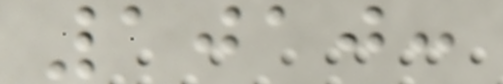1010:
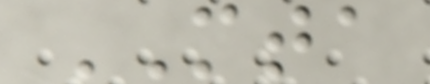MTA
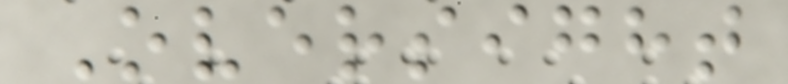Oversight
